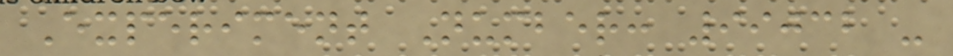Experiment Number: 99032 -
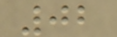02
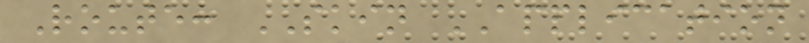Route: SKIN APPLICATION
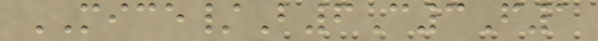MICE/B6C3F1
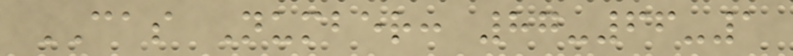CAS Number: 87-66-1
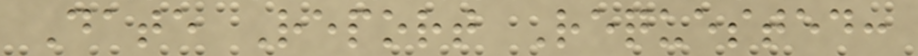Date Report Requested:
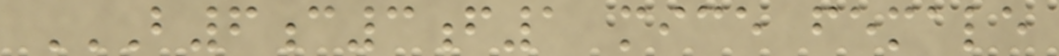B6C3F1 MICE FEMALE
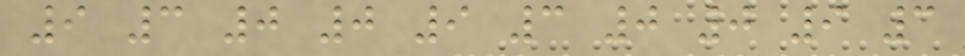9 3 0 0 9 3 0 0 9 3
